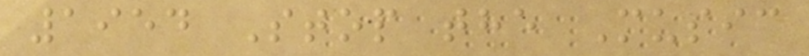1954 Stop the Music
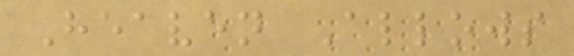Heaven Allows
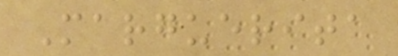Marguerita
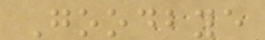Goodbye
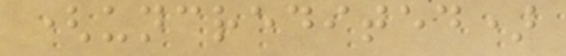(uncredited)
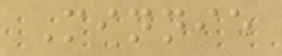Minnie
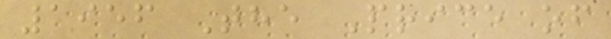1956 The Price of
